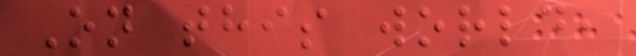On this world,
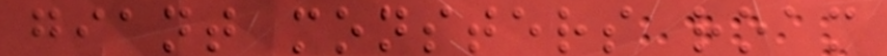giant monsters roam
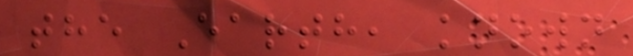the Earth, known
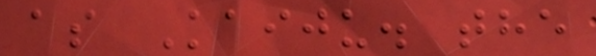as Kaiju. the
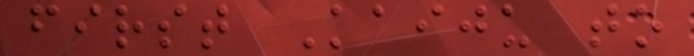first Kaiju to
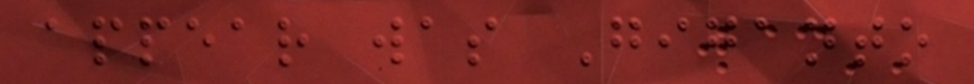appear was Giganto
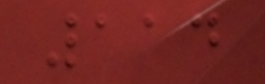114
